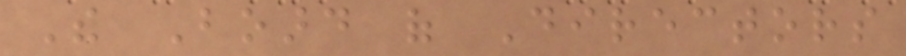The Board of Directors
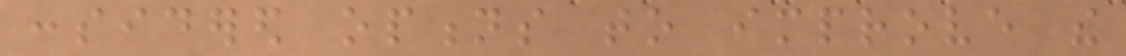considered options to improve the
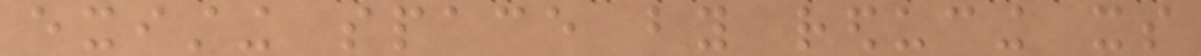existing space by reducing its
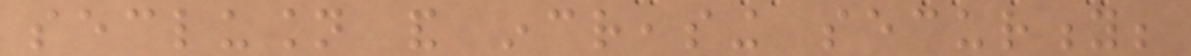seclusion and increasing security;
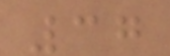37
